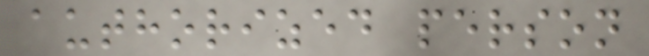authorized person
